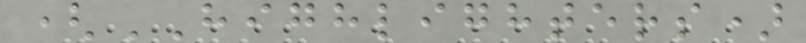(HIGHLIGHTERS)
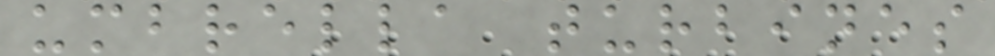umbrella turbines
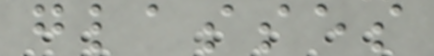glasses
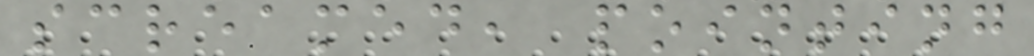screamed, pointing
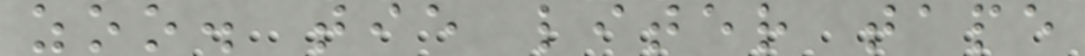zoo. tie liter tape
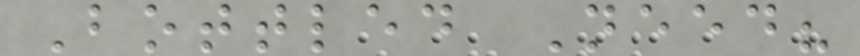Bottled Need?
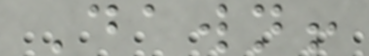Dawn!
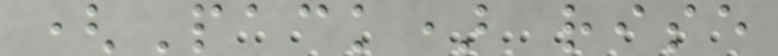(Pack) rise
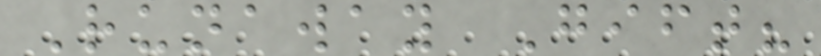Runaway Gift?
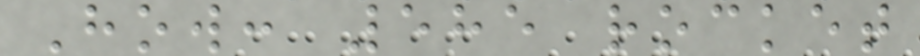How: 585 rocket
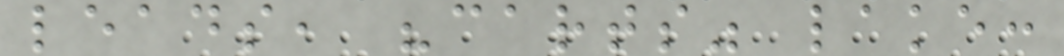leads, "carts" lake:
